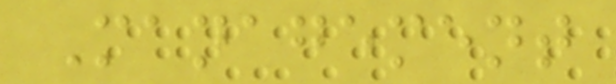Management
